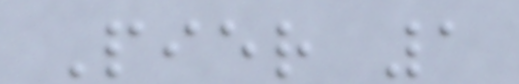Pier 1
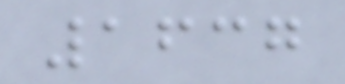1637
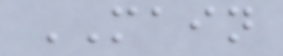MAIN
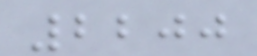2200
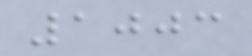1003
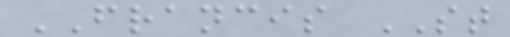FRANCIS ST
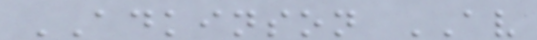ADKINSON AV
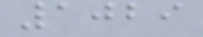1029
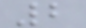2
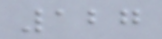127
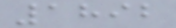1892
